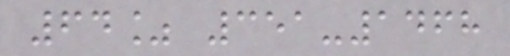64% 351-1468
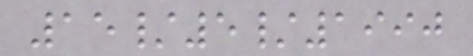15/5/1990
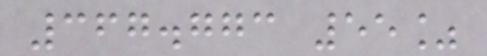367.773 55%
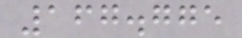167.775
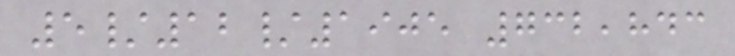5/12/1905 732,843
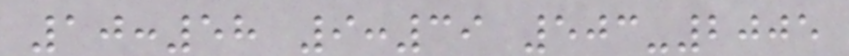10:58 9:39 503-2005
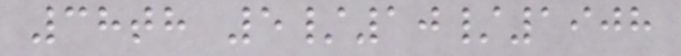38th 5/10/1908
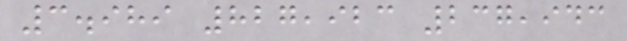3.989 827,923 237,943
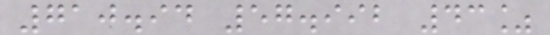710.94 57.992 43%
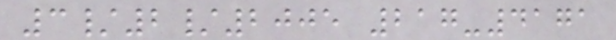3/2/2005 217-4171
